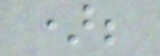);
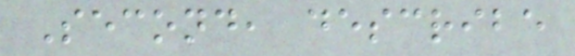Second, describe
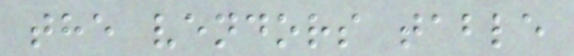the vendors table
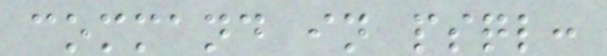command in psql:
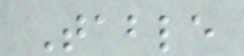Table
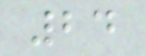24
